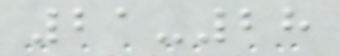21-28
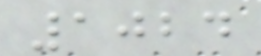1024
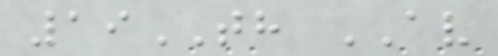19TH AV
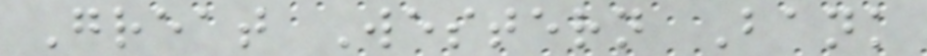Great Western Bank
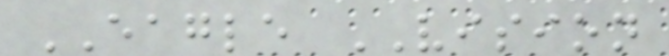EAGLE VISION
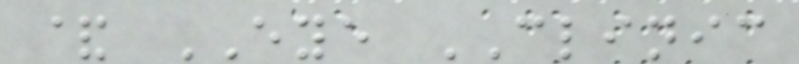& EYE CLINIC
